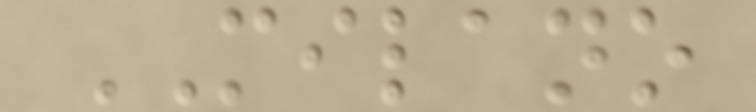MILANO
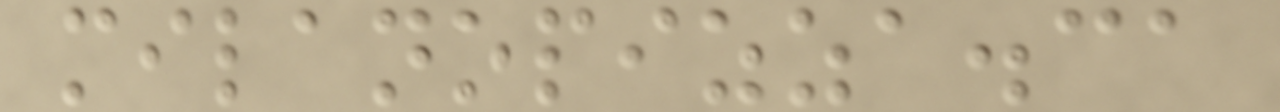milanopizza.ca
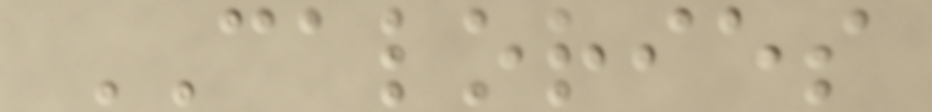CALORIES
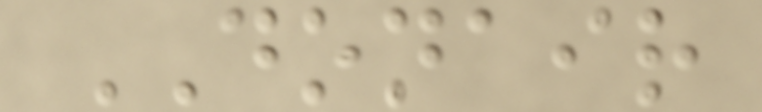DONAIR
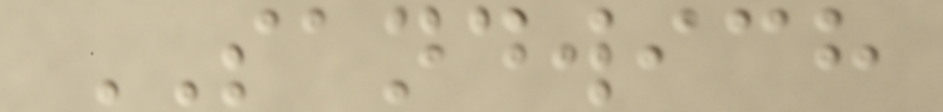SANDWICH
